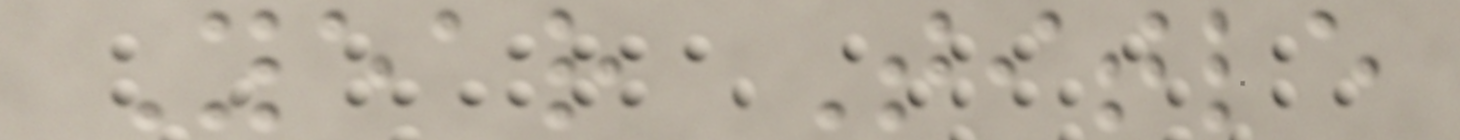Year Title
